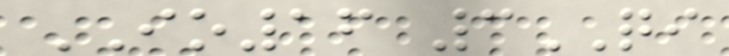IO16 3QI
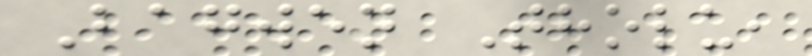Bagwen Tholu,
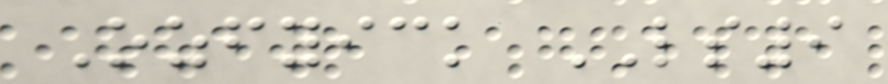Ozfyick LS9
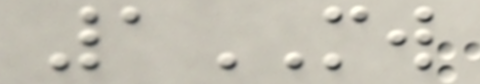1MW
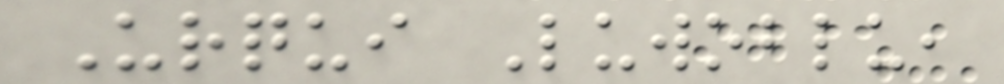Urqui Luwoblu,
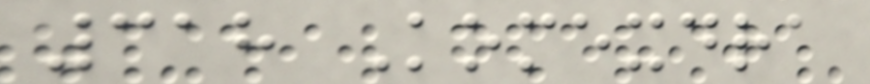318 Komexdra
